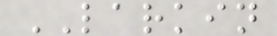LARKIN
